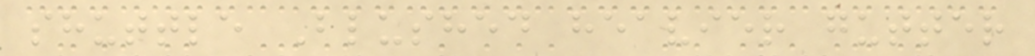shuttle Blushed heavier gutter
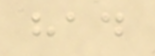had
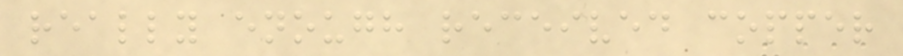really enough received copper
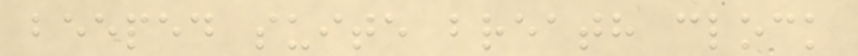beeped suite breath clock
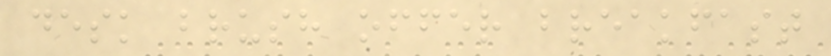desk brush offer breakfast
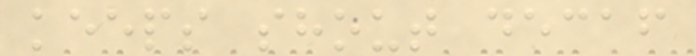keeps shout decaf
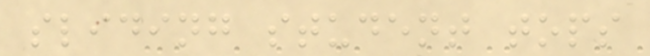sliding student tops
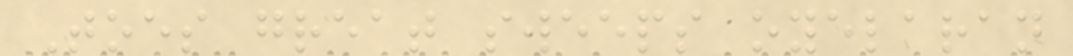Toes great sweeps oyelaran
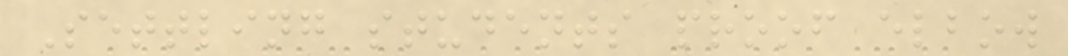Settling students proof elbow
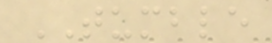TUMBLE
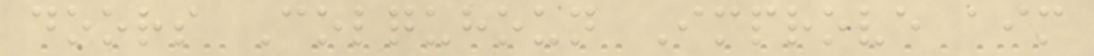doors Colquhoun Improve aim
